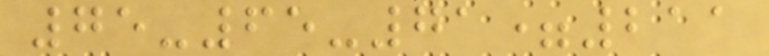75-65-71=211
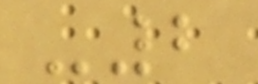-2
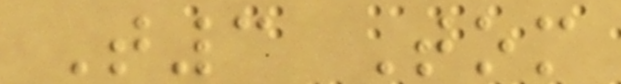T3 Tom
